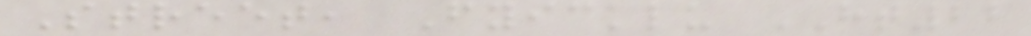Street, Fyicklu HT22
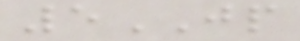5JP
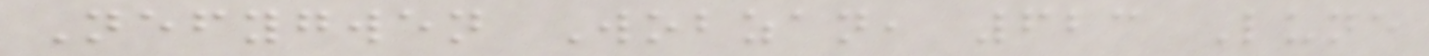Nefygwen Wobzan, 623 Lune
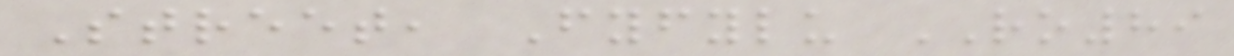Street, Fyfylu RO89
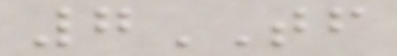7TF
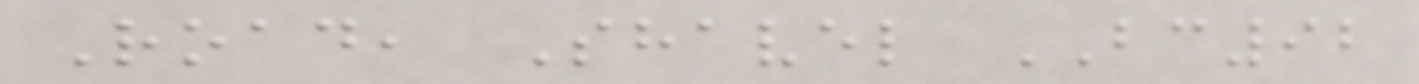Road, Shavel BC92
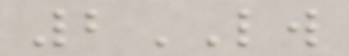2LW
